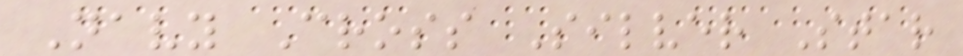Navy Cross Silver Star
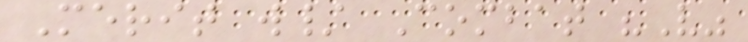Merit w/ Combat "V"
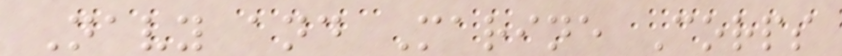Navy and Marine Corps
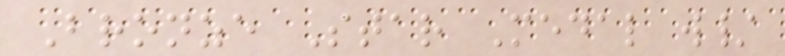Bronze Star Medal w/
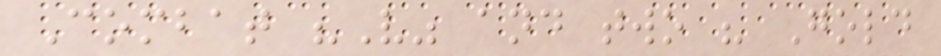Combat "V" and two " Gold
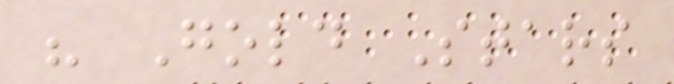" Gold Stars
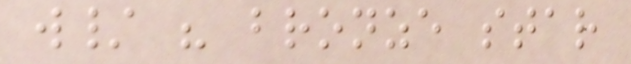w/ " bronze star
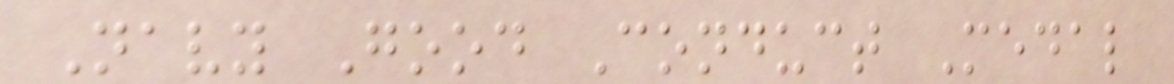Navy Good Conduct Medal
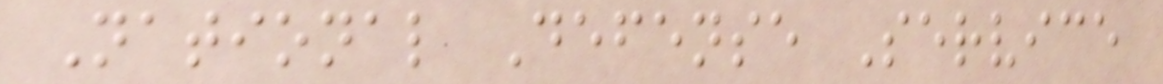National Defense Service
